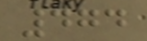474
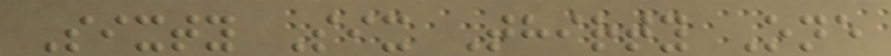Sixty Six Thirty One
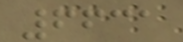6631
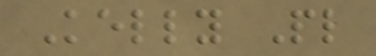Kelly Pl
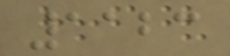1123
